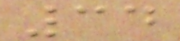34
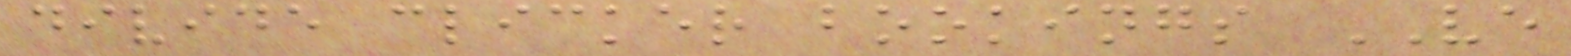divide clicker bookings VE
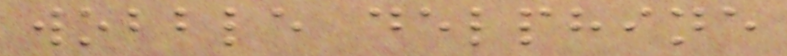wobble delphine
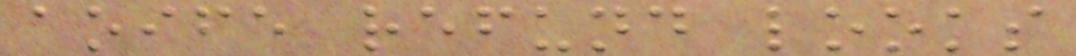aoife refund looks
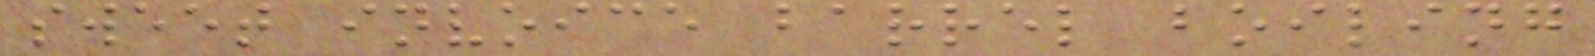sweet invoice barrel boiling
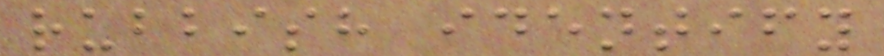rubbish identify
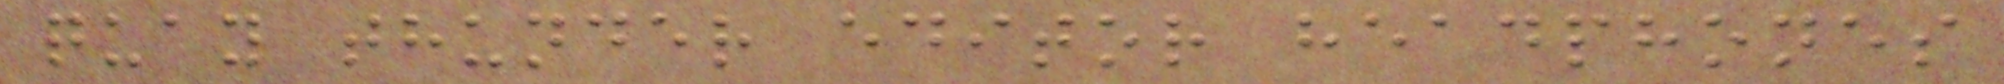quay thunder editor headphones
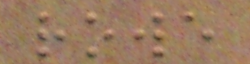rowe
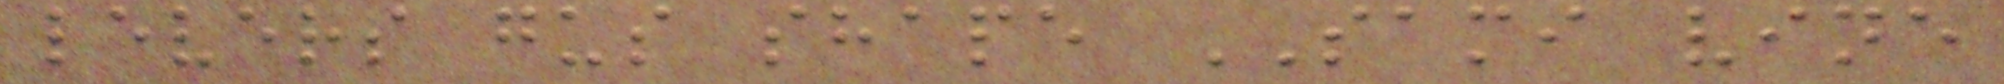levers gus shape SAMI vine
